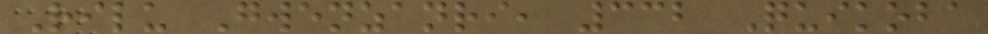Rilu Gwenzanri, 332 Quikoba
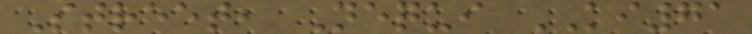Street, Nequi KI71
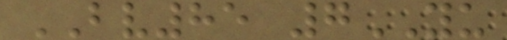BV85 7YU
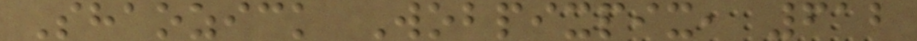Shaozick Wobpixpix, 612
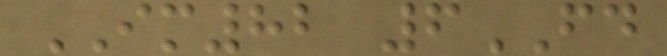IM82 6FD
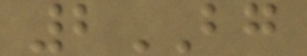2BG
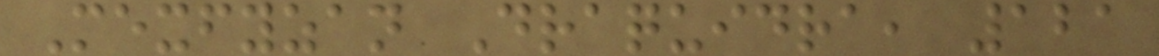Mexfyzan Draquidra, 121
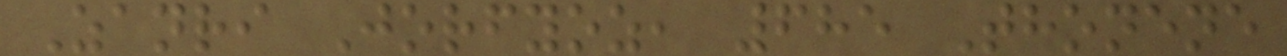Zanri Jorfyoz, 685 Thonene
